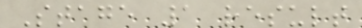Stage 1 result
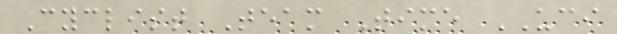Cyclist Team Time UCI
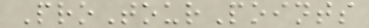ProTourPoints
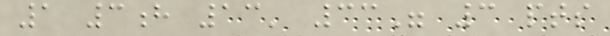1 3h 13' 33" 3 pts
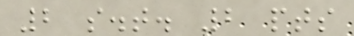2 s.t. 2 pts
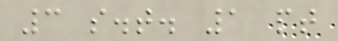3 s.t. 1 pt
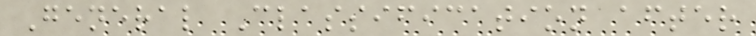General Classification after
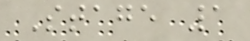Stage 1
